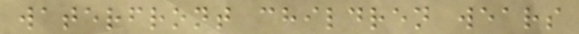waterfront children wears
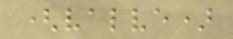(valve)
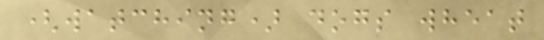(watching) dogs wheat
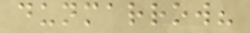dunmarrow?
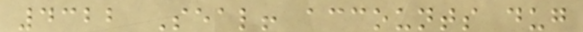4322 Seal! accounts dug
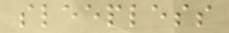sleepless
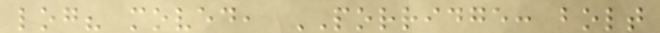log? moved, PORRIDGE: bolt
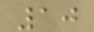10
